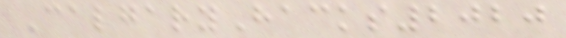CalgaryHacks2020
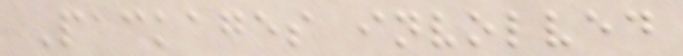Packages involved
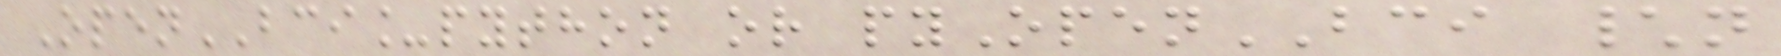OpenBCI_python or pyOpenBCI \n
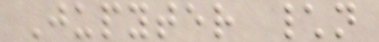Jupyter \n
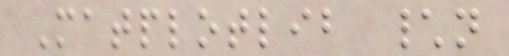Matplotlib \n
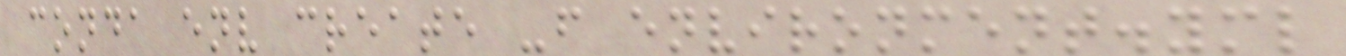conda env create -f environment.yml
